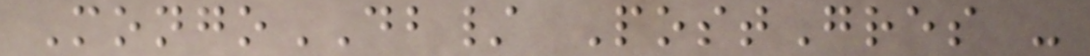MongoDB/ PostGres -
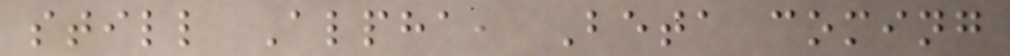still Alpha, Beta coming
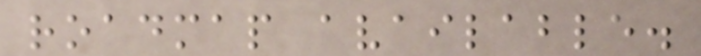roadmap available.
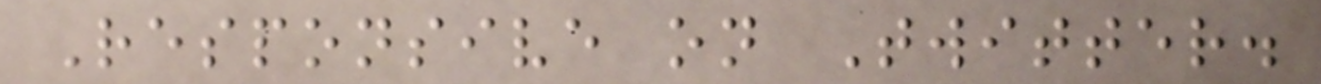Responsive on Twitter.
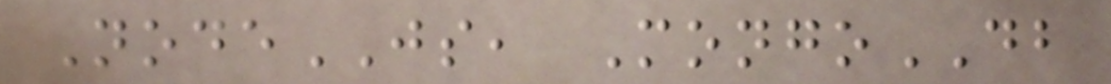NodeJS, MongoDB
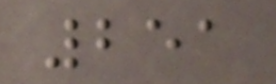251
